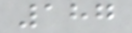187
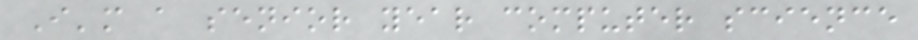I'm a senior year computer science
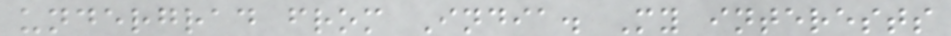undergrad from India. My interests
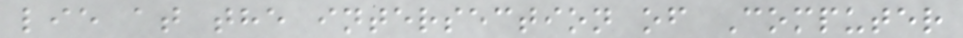lie at the intersection of Computer
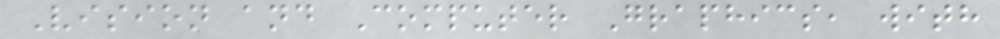Vision and Computer Graphics, with
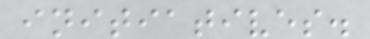initiatives.
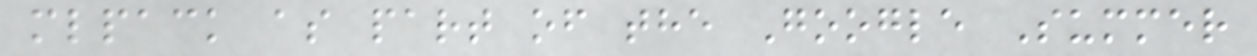mlpack as part of the Google Summer
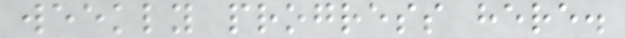weekly progress here.
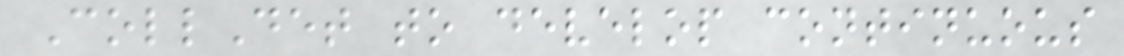CollDet to develop continuous
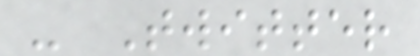- Twitter
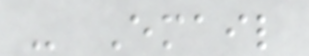- Email
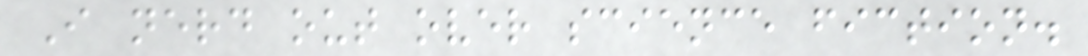I nerd out over science fiction.
